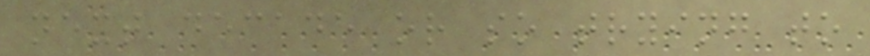next decade or so trying to
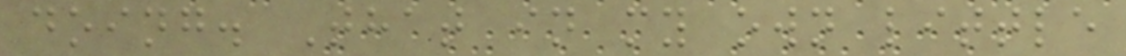doing. That in my own little
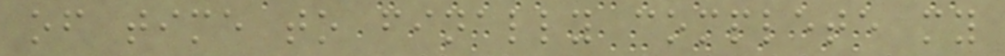of time to finally complete my
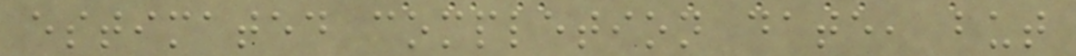estimated completion date, but
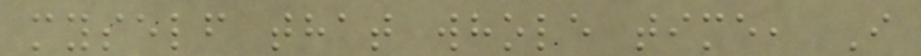myself that whole time, I
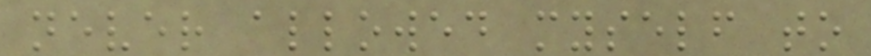never allowed myself to
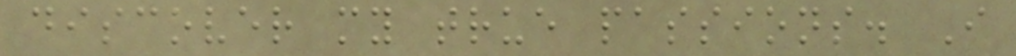discover my true passions. I
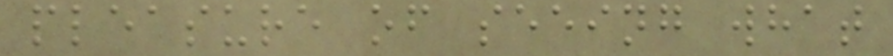pleasure of seeing what
